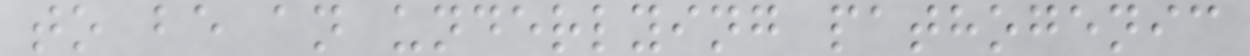to be an underlying pathogenic
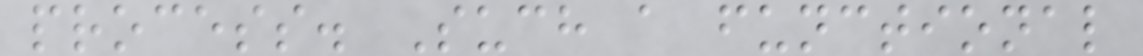process. Such a functional
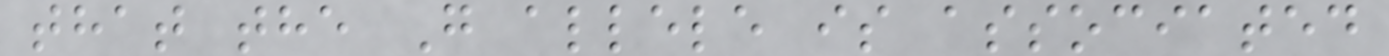that the G allele is associated
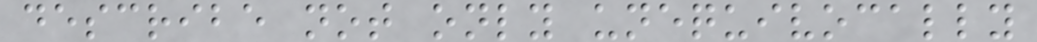describe not only unequivocally
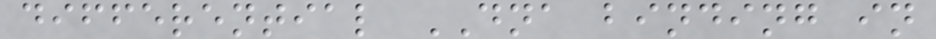differential DNA binding in
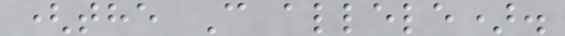(the C allele).
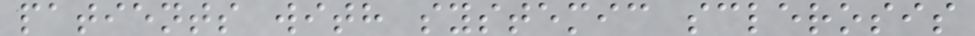patients with systemic sclerosis
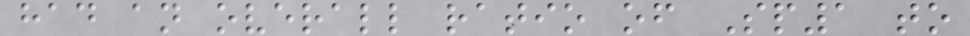had an overall ratio of Sp1 to
